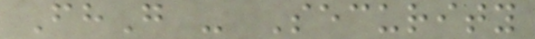FhG - Security
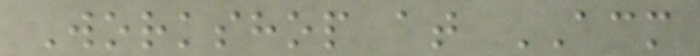Workshop at ACM
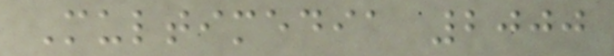Multimedia 2000
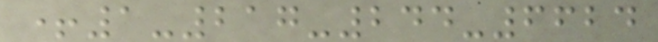+1-217-244-6624
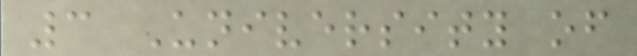3 University of
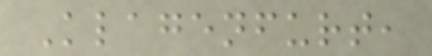Klagenfurt,
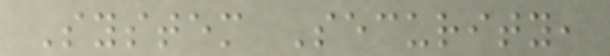System Security,
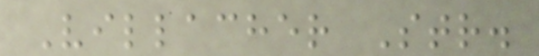Villacher Str.
